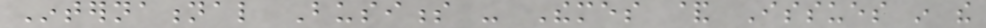International Business - Themes & Issues in the
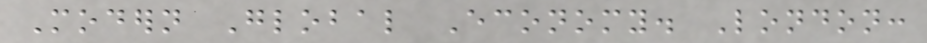Modern Global Economy. London:
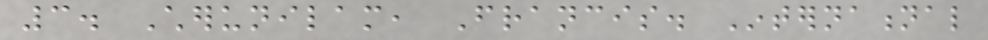3. Cherunilam, Francis. International
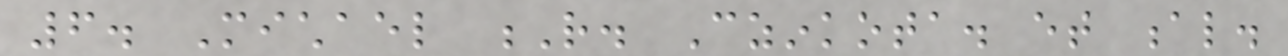6. Michael R. Czinkota. et al.
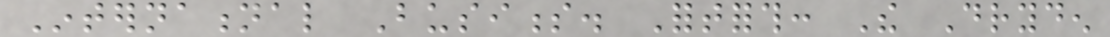International Business. Fortforth: The Dryden
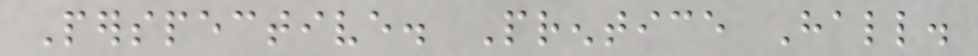Perspective. Prentice Hall.
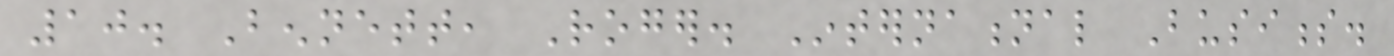10. Bennett, Roger. International Business.
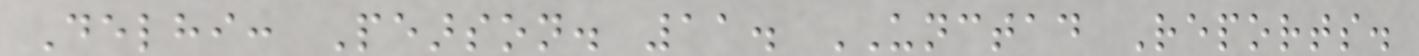Delhi: Pearson. 11. UNCTAD Reports.
